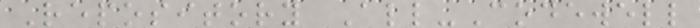Repository All-Codewell
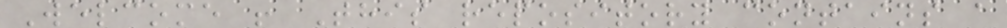Welcome ! This repository contains a
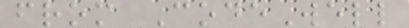from CodeWell
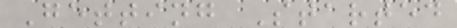Getting Started
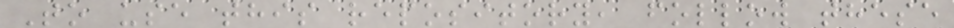To use this repository, follow these
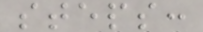steps:
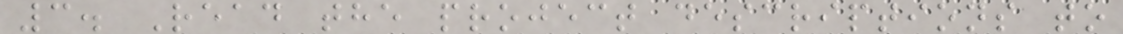3. Read the project descriptions to
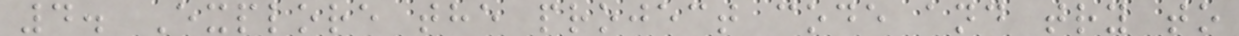4. Explore the project code and try to
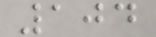104
